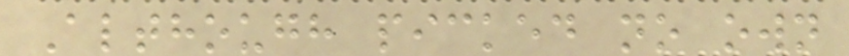Although picked no own
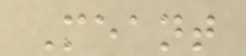Meant
